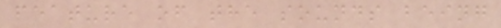feature of the sounds being
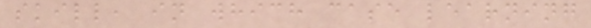skill, in which case learning
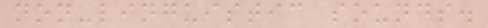non-linguistic sounds.
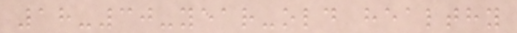18-30-year-old healthy
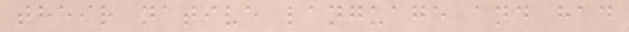their native language and had
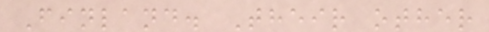Finland. Their other
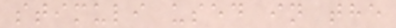stimuli used in the
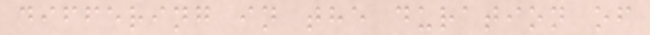differing in the duration of
